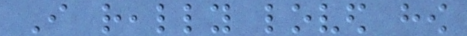I really loved how
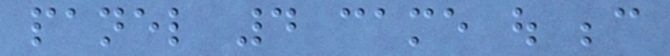panel 4 came out because
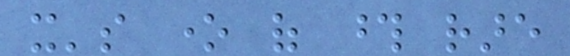it's one of those rare
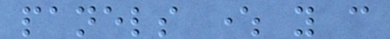panels where you can
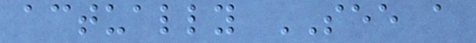actually SEE a
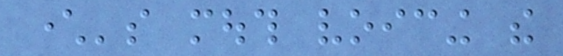character's mouth voicing the
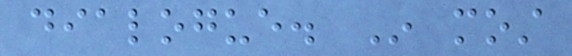dialogue. In most
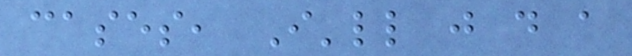cases, I'll just do a
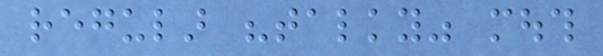regular "talky" mouth
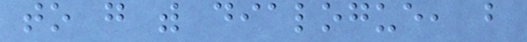to go with dialogue, but
